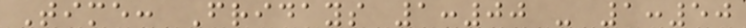Time: Fridays 1:00 - 1:50
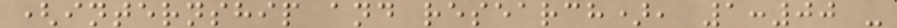(internship and research), 1:00 -
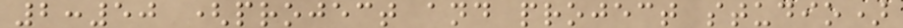2:50 (project and project studio)
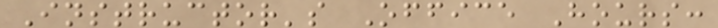Instructor's Office Hours:
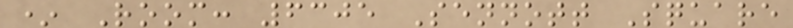* Room: 6305 Sennott Square
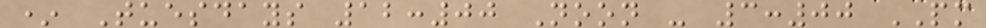* Tuesdays 12:00 Noon - 3:00 PM
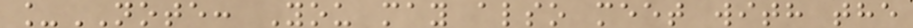_NOTE: You may also meet with the
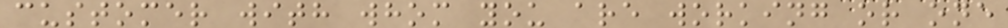customer with whom you are working or one
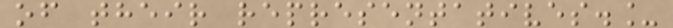of their representatives._
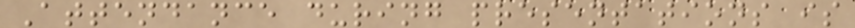Attendance during presentations is
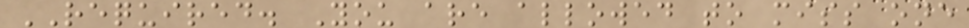REQUIRED. You are allowed to miss one
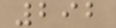292
